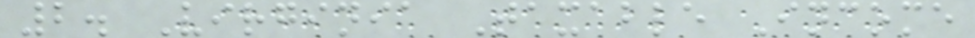2. Virginia Taxable Income
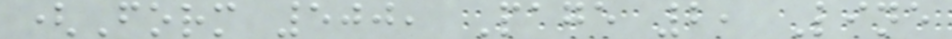(Form 500, Page 2, Line
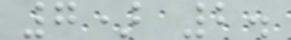7) 2.
